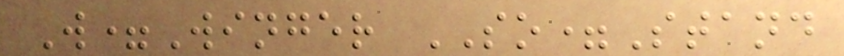W=Winger SO=Stand
